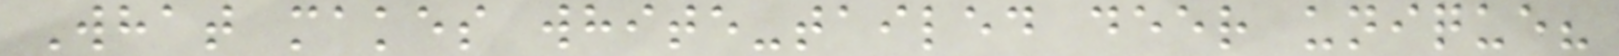What makes white-tailed deer unique?
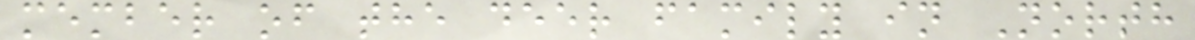member of the deer family in North
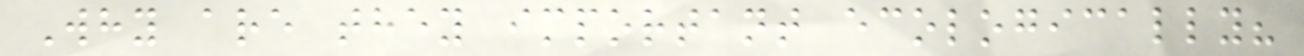Why are they important ecologically?
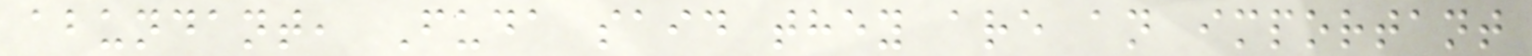abundant, Fuda said they are an important
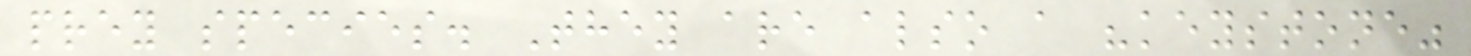prey species. They are also a "keystone"
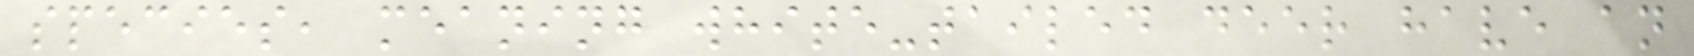species, meaning white-tailed deer have an
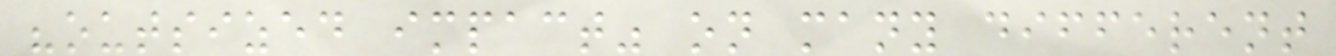"outsized impact" on many different
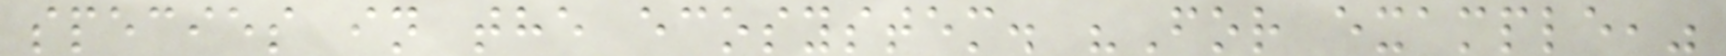species in the ecosystem. "For example,"
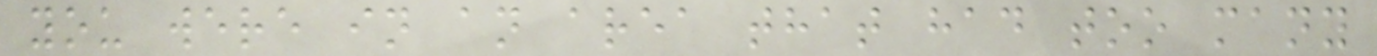you were in an area that had too many
